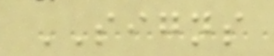SIGNS
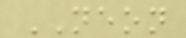NEON
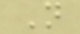N
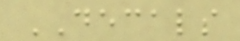DECALS
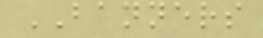BANNERS
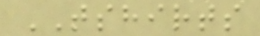TSHIRTS
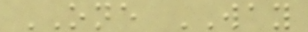ONE WAY
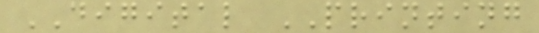DIGITAL PRINTING
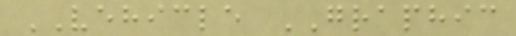VEHICLE GRAPHIC
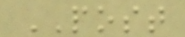POST
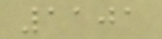1101
